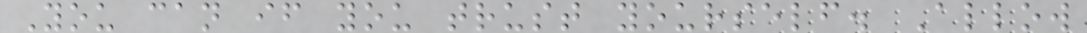You can if you trust yourself. Allow
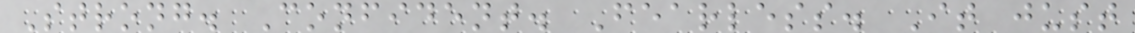Strong. Confident. Fearless. It just
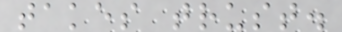takes trust.
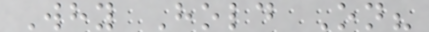Why Hold On?
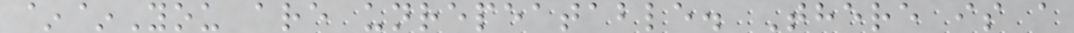~~You are unrepeatable. There is a
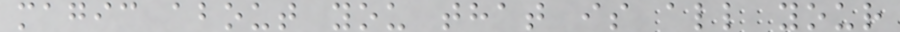magic about you that is all your
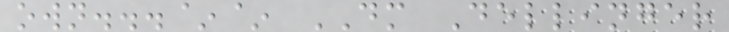own...~~ DM Dellinger
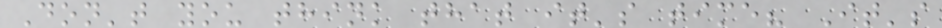Don't you think that it's time? It's
